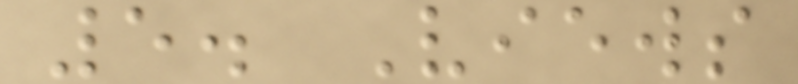5. Views
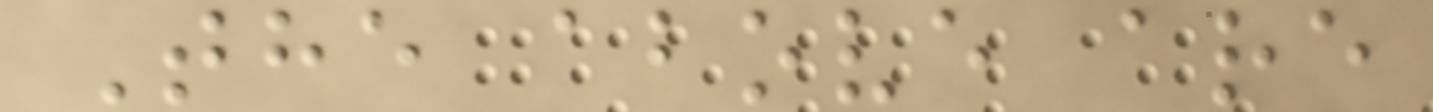The above are
